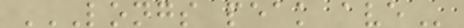LONGS PEAK AVE
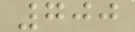700
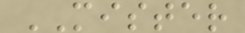MISTER
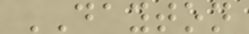DAYTON
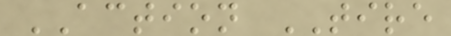ACTION TIRE
